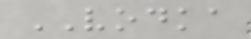VODKA
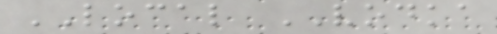LOCAL VODKA
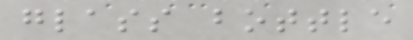glass bottle
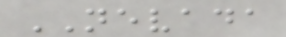NEVADA
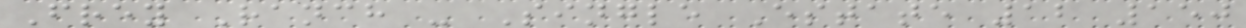Frey Ranch - Single Estate 12 150
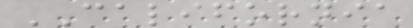CALIFORNIA
